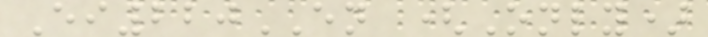Ei220EN (Only)
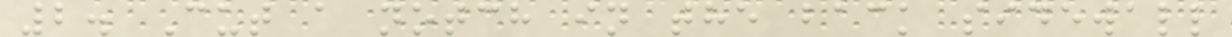2. Cut a notch in the back sidewall
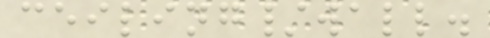ceiling/wall.
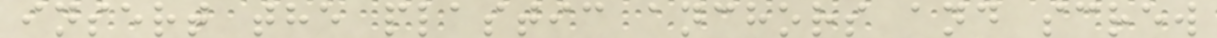insert the plastic anchors and screw
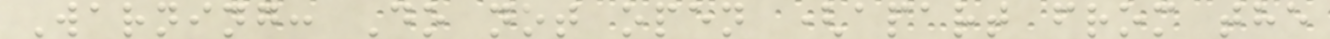Warning: Do not open (apart from the
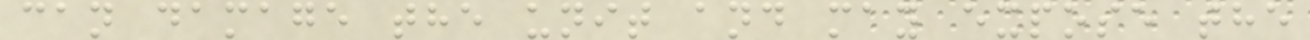can damage the unit and may expose the
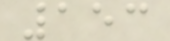153
